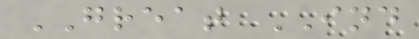GREAT IND
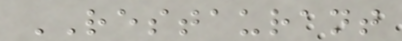RESTAURANT
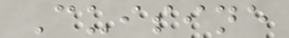Cuisine
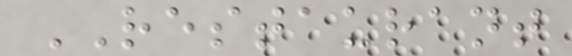RESTAURANT
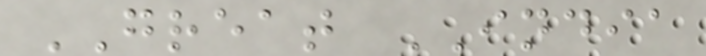GREAT INDIA
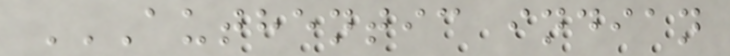AUTHENTIC INDIAN
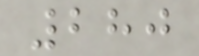280
